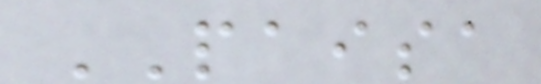PAISA
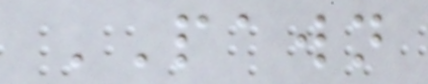PAWN
